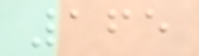165
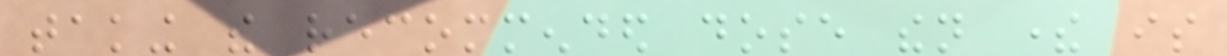taking the recommended dose then there is
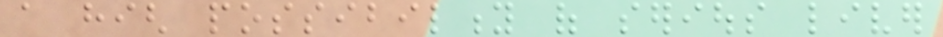a high possibility of serious liver
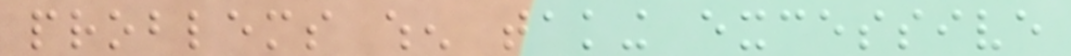problems when taking excessive
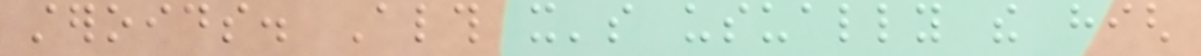steroids. Although it's usually the high
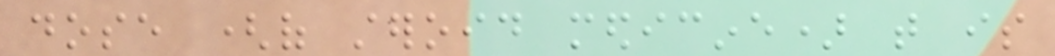dose (of steroid medicine) that is
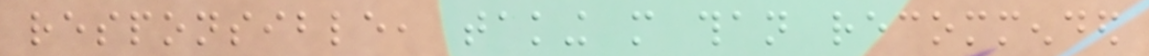responsible, taking more than recommended
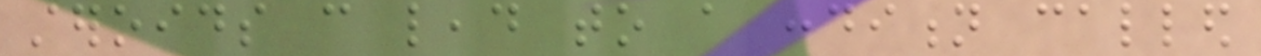steroids can lead to a condition called
